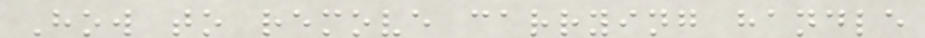How to remove carrying handle
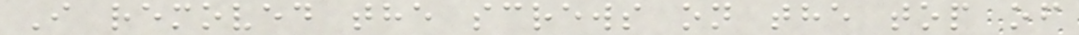I removed the screws on the top of
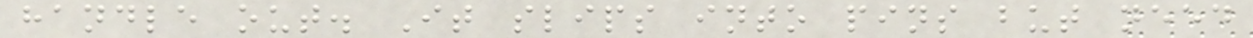handle out. It slips into pins but need
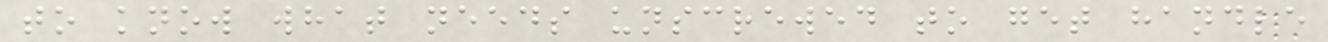to know what needs unscrewed to get handle
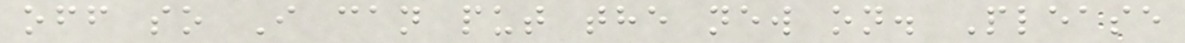off so I can put the new on. Please
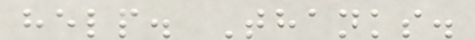help. Thanks.
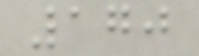170
